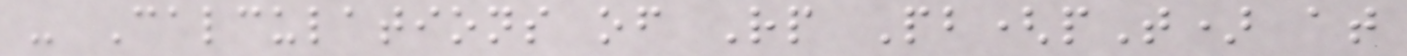- Calculations of Rp Pb(pT) at
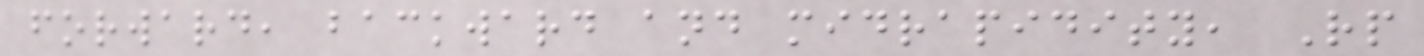forward, backward and midrapidity, Rp
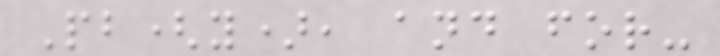Pb(y), and for-
